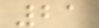21
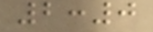2:0
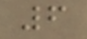6
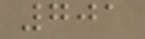701
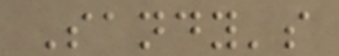Sandy's
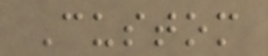Custom
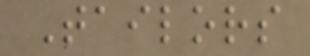Tailors
